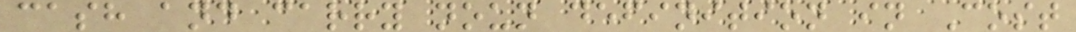cash and carry noun definition in Cost
